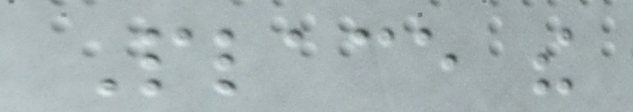Place the
